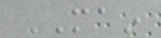MAIN
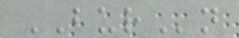BURn
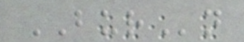BURn
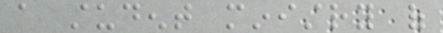a student ministry of
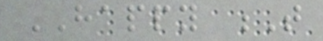HAPPY T
